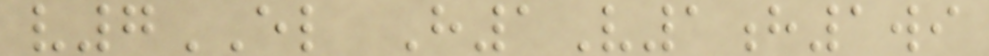v7EL H1V1h1wi
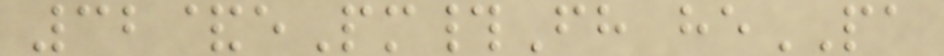32&ePm#Fh hePA
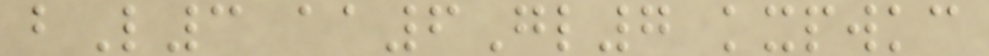bL3 aa6Gl7 kxpwkc
